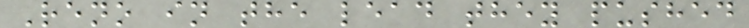Reno in the lead they pushed
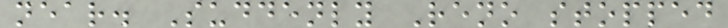near. Suddenly Reno stopped
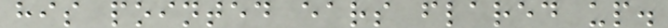his pointed ears flared up.
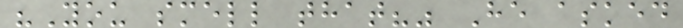"You smell that?" He asked
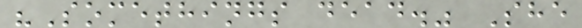"Somethings dead." She
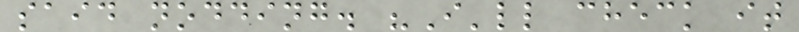said nodding. "I'll check it
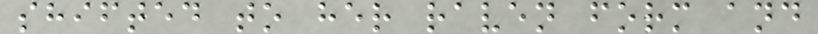shifted to her raven form and
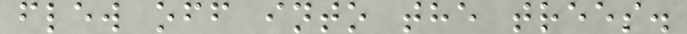flew off into the trees.
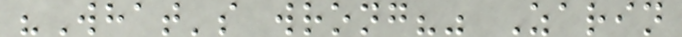"What's wrong?" Zarin
